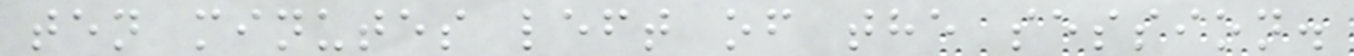ten minutes left of the session.
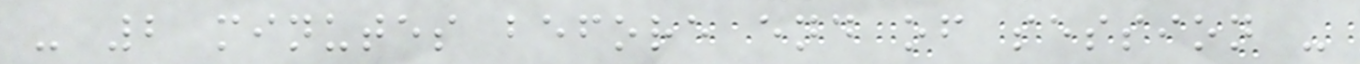- 2 minutes before end of session -
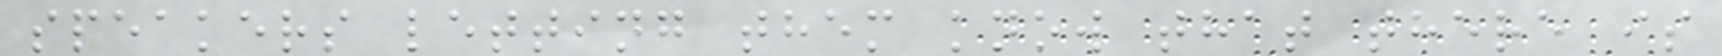speakers letting them know that there is
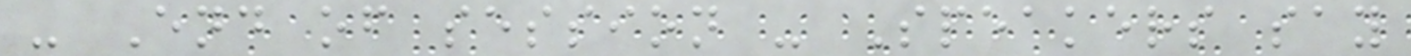- End of session - Speakers say
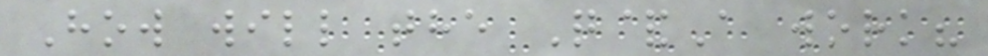How will the Q&A work?
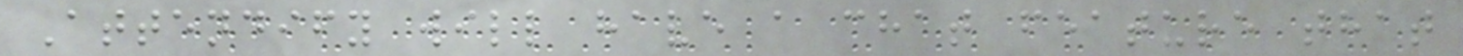Attendify will have a chat feature that
